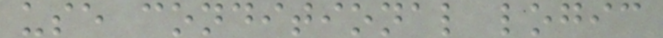use conditional logic
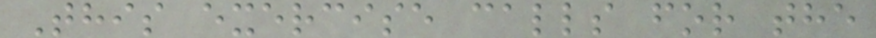This exercise calls for the
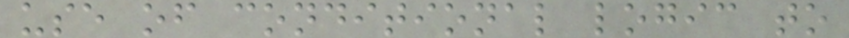use of conditional logic to
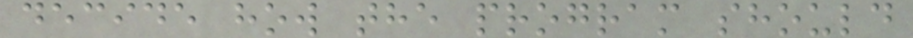decide how the program should
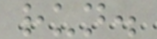run.
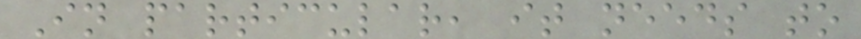In particular, it needs to
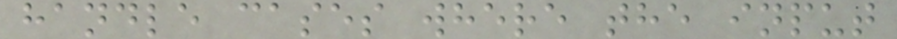handle cases where the input
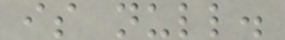is null.
